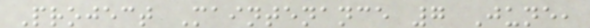Project Maintenance 7 June,
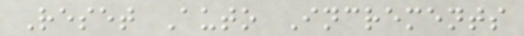Reset Auto Increments
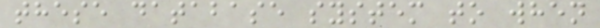these database system to when
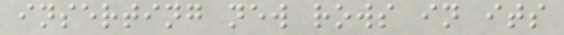inserting new rows in its
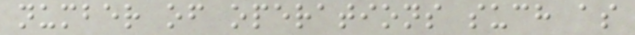number of operations such as
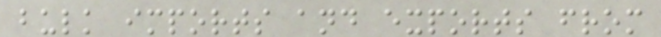bulk imports and exports from
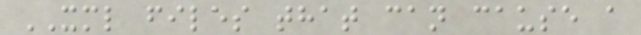XML files that can cause a
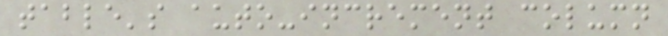table's auto-increment column
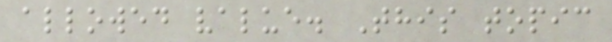allowed value. This topic
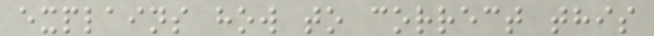explains how to correct this
